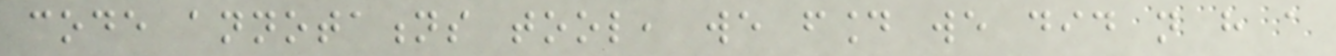code annotations tool, we found we did not have a
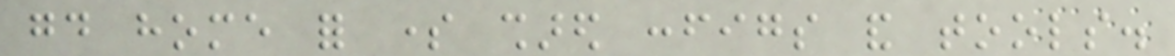good home for some shared configs and tools.
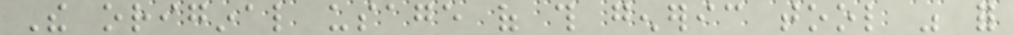The original usage of this generic tool was for
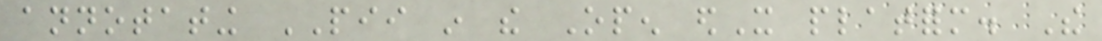annotating PII in the Open edX platform. The
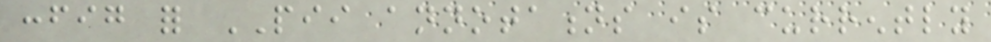config for PII annotations is currently
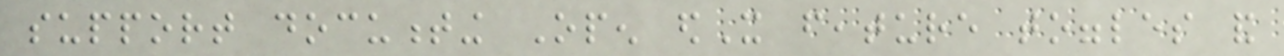support documenting Open edX feature toggles and
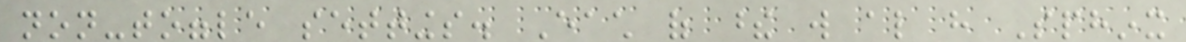non-toggle settings. Each of these will also have Sphinx
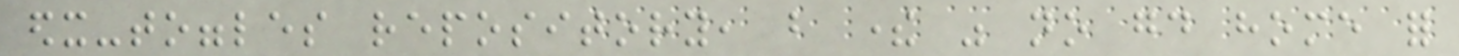edx-toggles repository, but there was no good home for
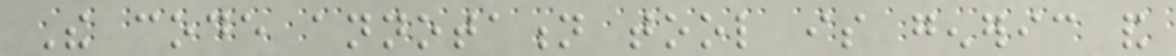The code annotation tool is generic and
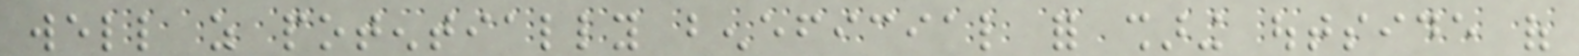well as potentially beneficial for sharing outside of
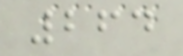264
